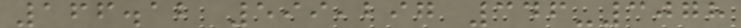166.12 599,297 346-3078
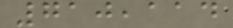710,114
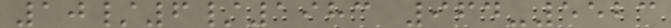10/6/1983 964-5523
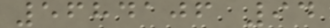5684106 94
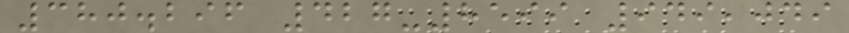380.296 427-8599 949,049
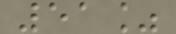51%
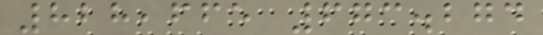828,665 673.274
